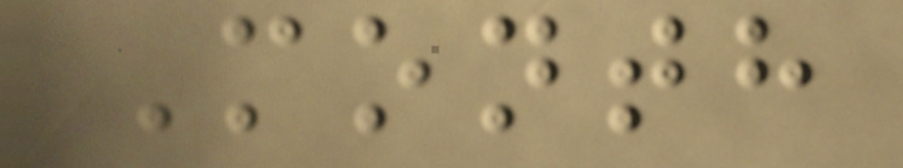Month
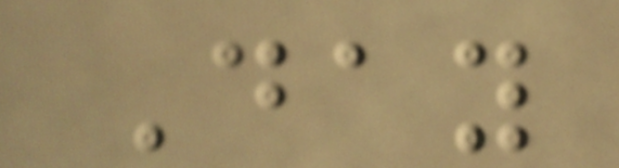Day
